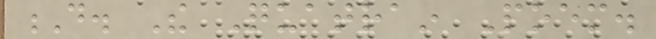D. The Quatrain Poem.
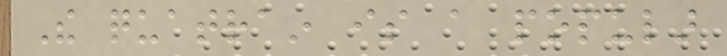The quatrain is a popular
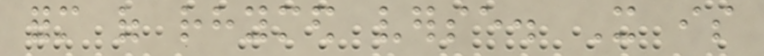form of rhymed verse. It is
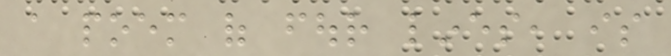a poem of four lines, is
